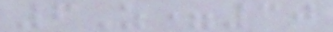6Z=30
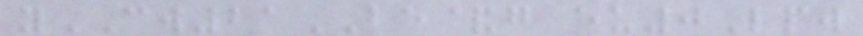yCW21BE&g eu0Lpw
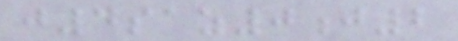j4saz0j2
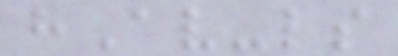hAv-ls
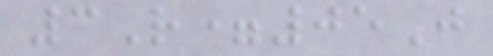3R=05J
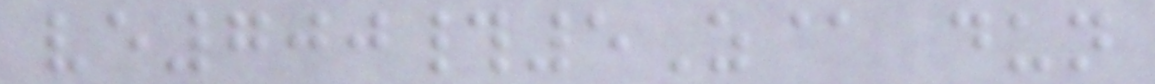ve700#5Z@ dun
